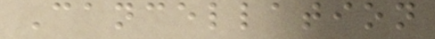Cancellation
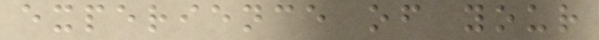experience of your
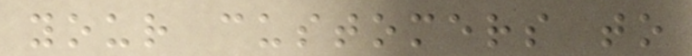your customers to
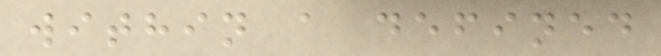within a defined
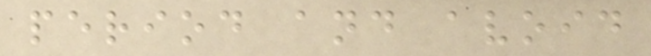period and avoid
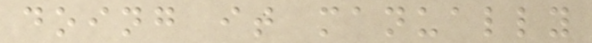doing it manually
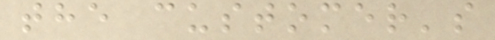the customer's
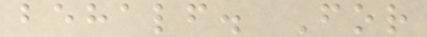behalf. For
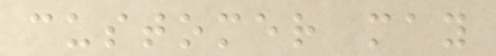customer may
